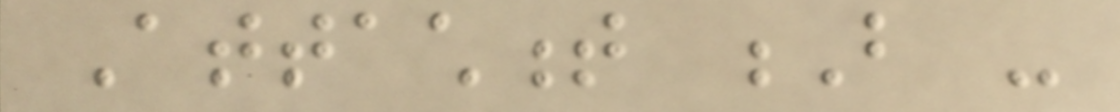Attachment B -
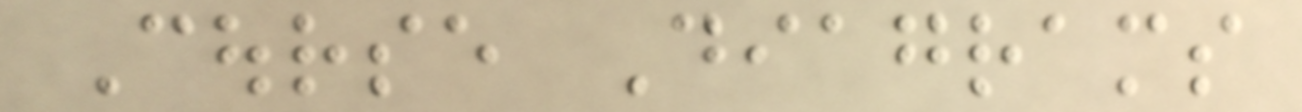Course Diagrams
